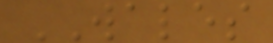WALES
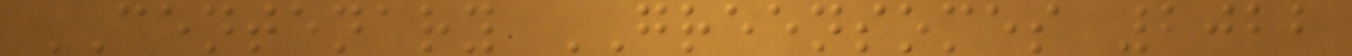CENTENARY GREENSOMES 2022
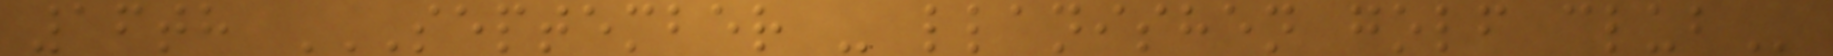16th SEPTEMBER - LLANISHEN GOLF CLUB
